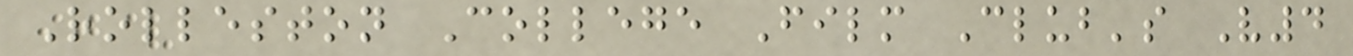Rolleston College Film Club's V4
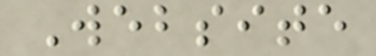Website
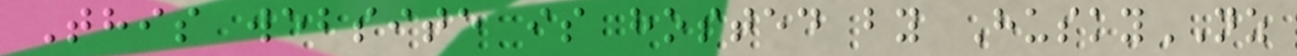This website is hosted by HuskyNZ
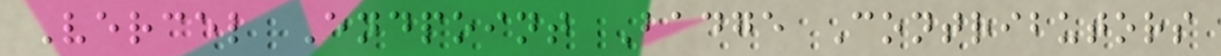Vercel Endpoint Badge Contributors
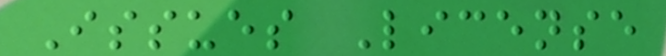Issues License
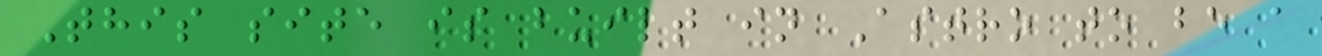This site is built in Astro to be a
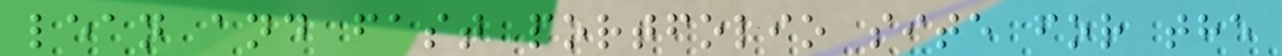lean and fast portfolio site for the
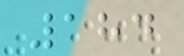184
